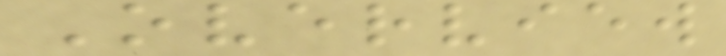Overview
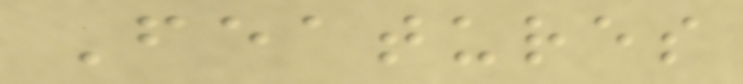Features
